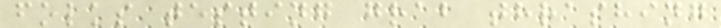folks testing grab thrashing
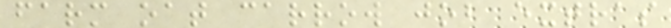farm oat carrow job extras
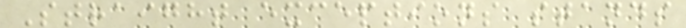Straight exceptions stands
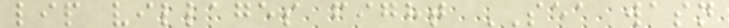lip villages fight SEA wasn
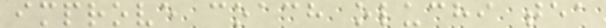improve coach oluchi tea
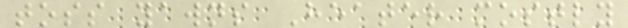toss yawns Heater mostly
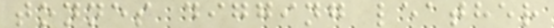tonnes digging leather
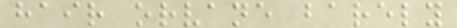hair orvane barely
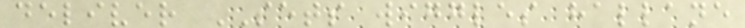deliver SETS wiggles hallane
